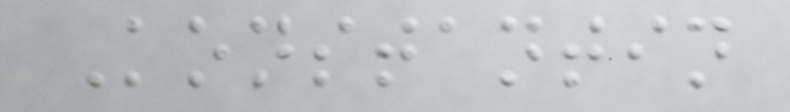Konstantin
